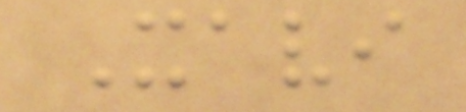Xavi
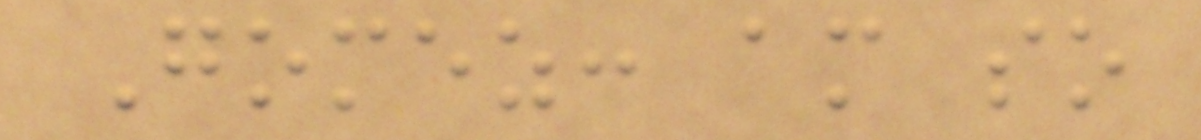Gomez: am so
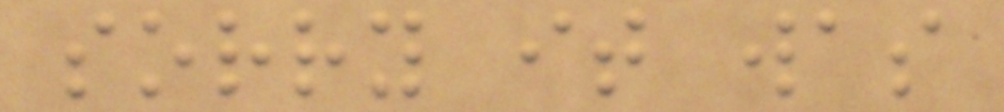sorry it was
